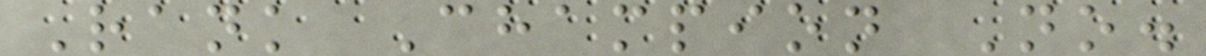Rank Champion No.
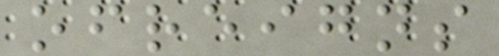ofreigns
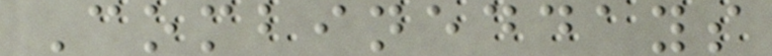Combineddays
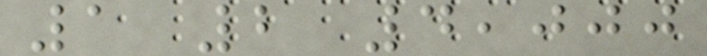1 2 4,000
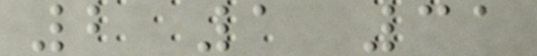2 1 31
